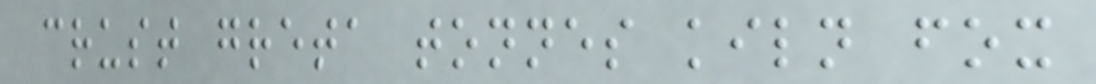crust greta tonnes kiln fox
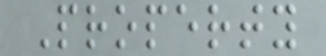Property
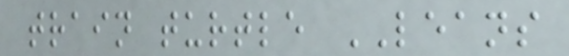train turtle LEANS
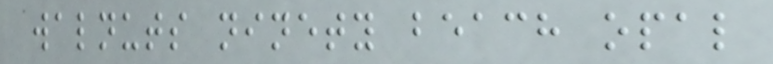walnuts ninety beach opal
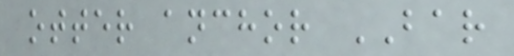otter anchor BAR
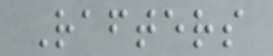Rafters
